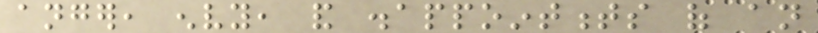anger, envy, and disappointments of an
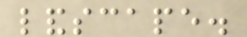landscape.
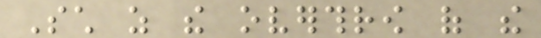Such as the overthrow of the
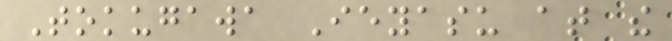Tokugawa Ieyasu at the
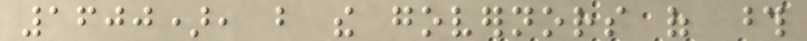1600), but the governors of those
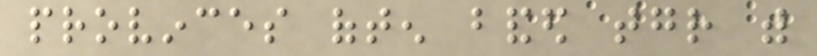provinces often banded together with
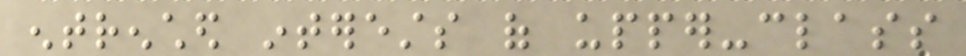entrenched interests of upper-class
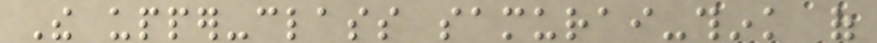The upper-class samurai-think of
